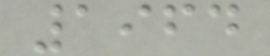1964
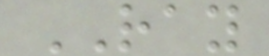RAY
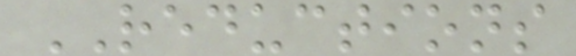REDUCTIONS
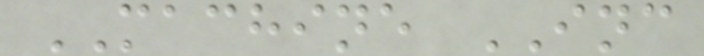MACHINE INC
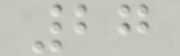27
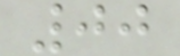00
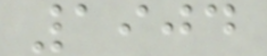1904
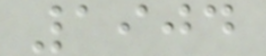1904
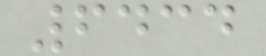6434
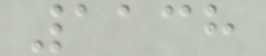1138
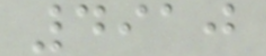4910
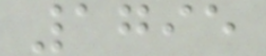1795
